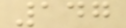147
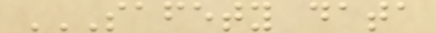SAFETY DATA
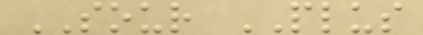SOUR PLUS
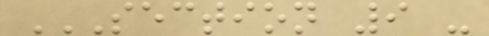SECTION 9 -
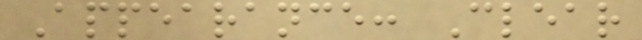Appearance: Clear
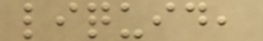liquid,
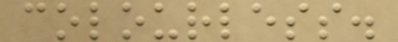colourless.
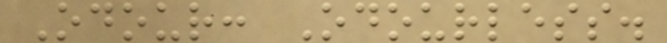Odour: Odourless.
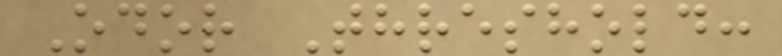Odor Threshold:
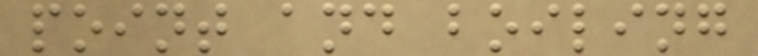point and boiling
